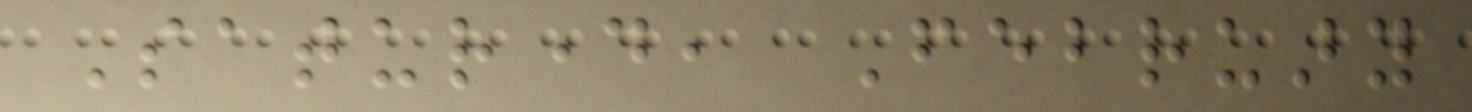Saturday, February
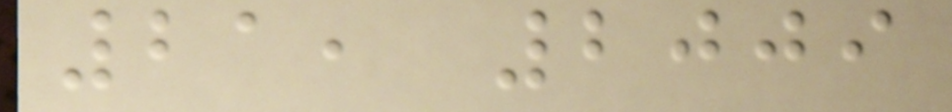21, 2009
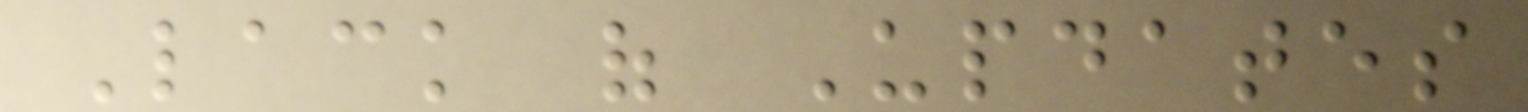Lack of Updates
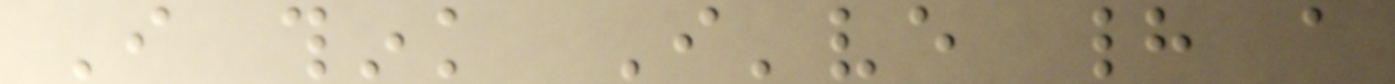I think I've had a
